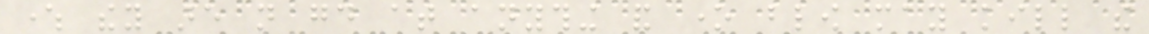where they are not good at anything and one blow may kill the
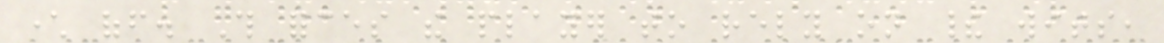character off. This forces the player to rely on their wits,
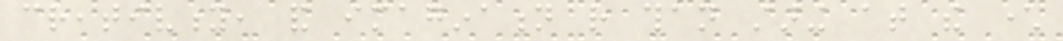creativity, and imagination rather than staring at the character
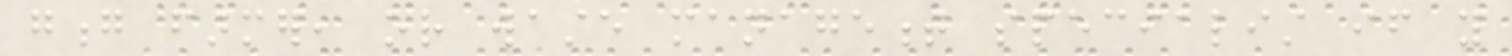gong farmer, or waste management specialist if you
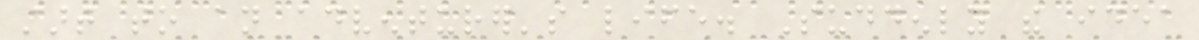start to an adventurer's life. Suddenly the idea
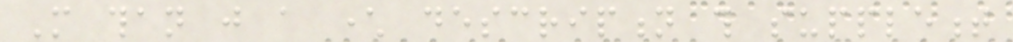More than just a character description this supplement
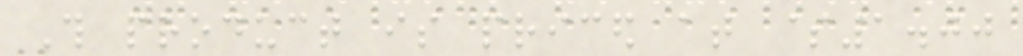This product is priced at $1.00
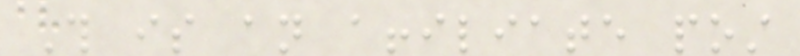This is an affiliate post
